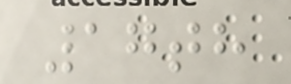17th
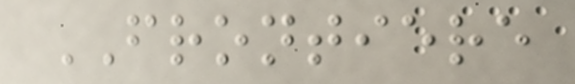FRONTIERE
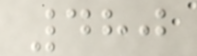480
